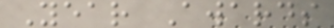Year Awards
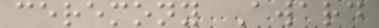ceremony Award
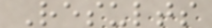Results
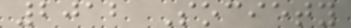2012 Society
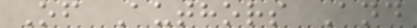Of Authors And
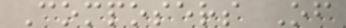Composers Of
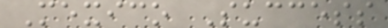Mexico Success
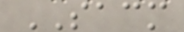SACM
